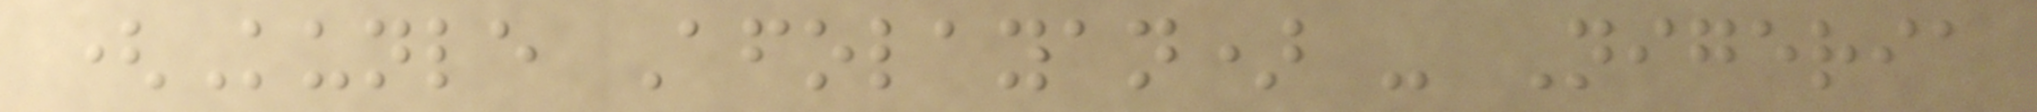(Kunle Afolayan) - Nigeria
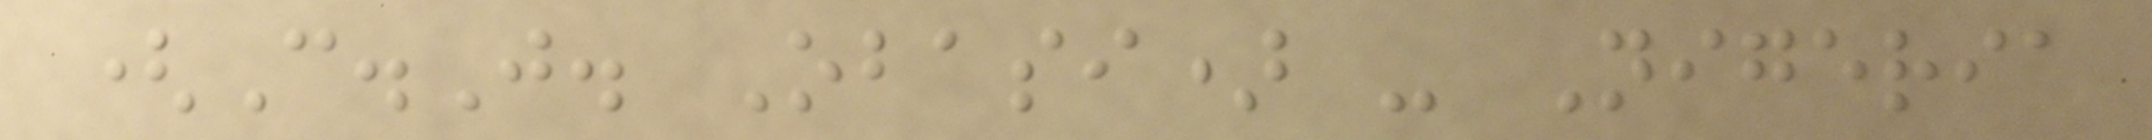(C.J. Obasi) - Nigeria
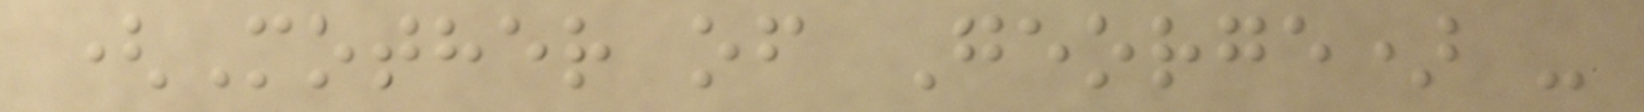(Mother of George) -
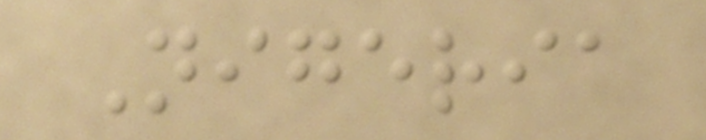Nigeria
